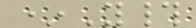*Y#
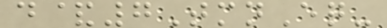d&7TmnEq-
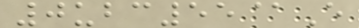0ubc55@E
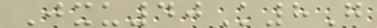Jxu40K8G
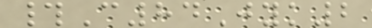#C84Jyk2
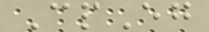CpEg
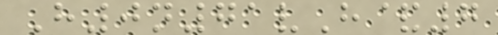H0n71vH&7
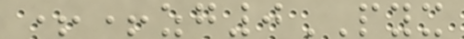++zg0PYX
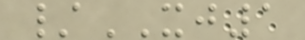/XJ1
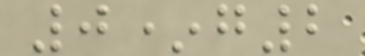0*g2
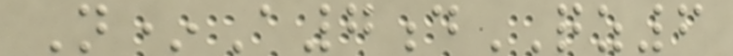N*A7dQZ6
